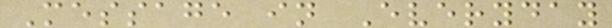Message in Everyday
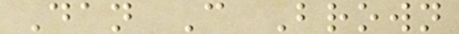Dan C Brown
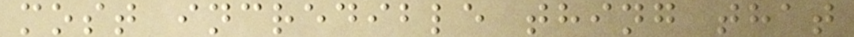most incredible thing that
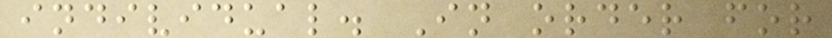individual. In order for
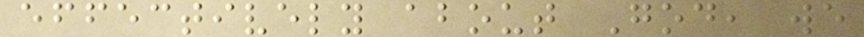effectively about God, we
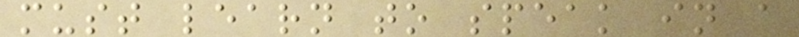must learn to speak in a
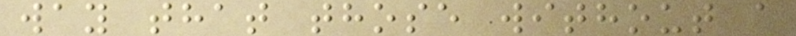way that those without a
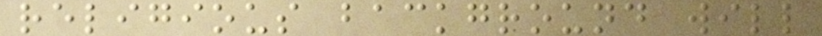religious background will
